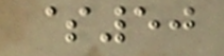$50
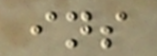ins
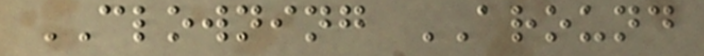CLOWNING AROUND
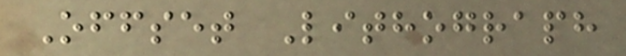Offset Lithograph
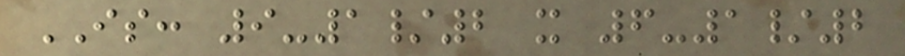IS: 9-1/2 x 6-1/2
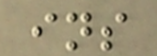ins
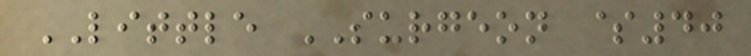LITTLE SURGEON $40
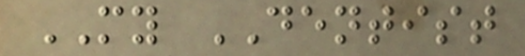MY DENTIST
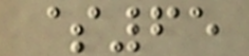$65
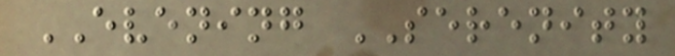EVENING SERENITY
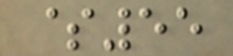$55
